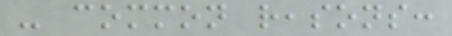- common reasons:
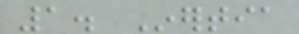1. Inertia
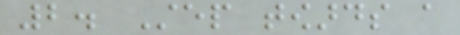2. Step towards a
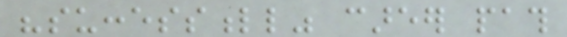"successfull" career path
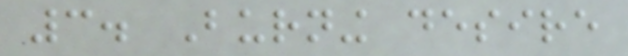3. Burning desire
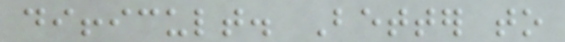difficult. Better to
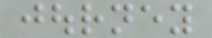journey
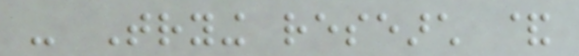- Trying research &
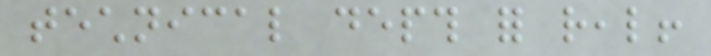technical depth for real!
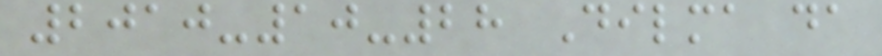2010-10-28 Dilma da
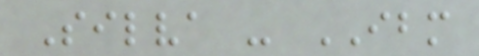Silva - IBM
